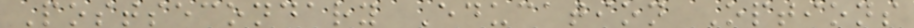Postsecondary Education Options
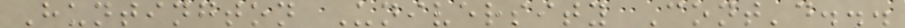Huntington University Cont'd...
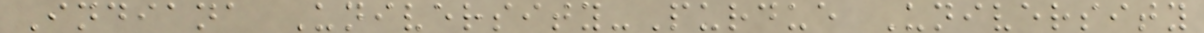Indiana University-Purdue University
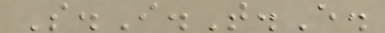S.I.T.E.
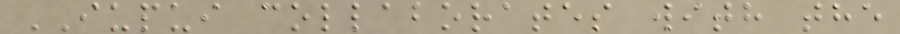IUPUI collaborates with the
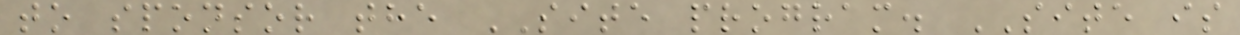to sponsor the SITE program. SITE is
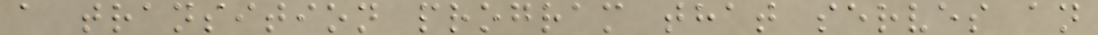a transition program that serves an
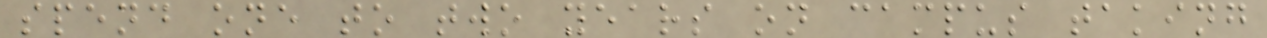spend one to two years on campus taking
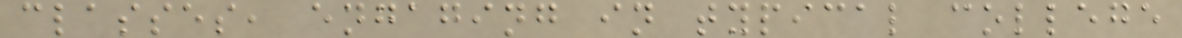classes, engaging in typical college
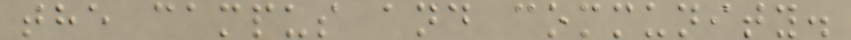the campus and community.
